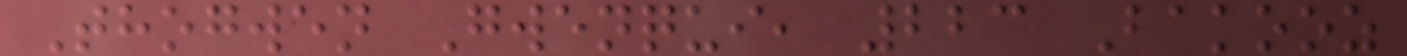Thogwen Gwenqui, 223 Bakooz
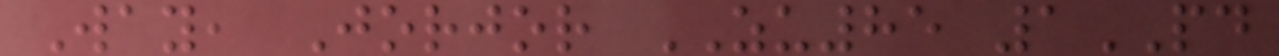Way, Jorjor ZU85 1PD
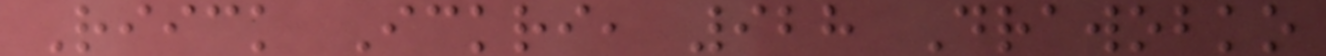Riick Ickri, 928 Drawobko
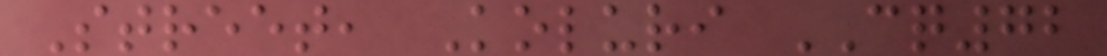Street, Koluri CQ72
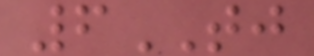6TJ
